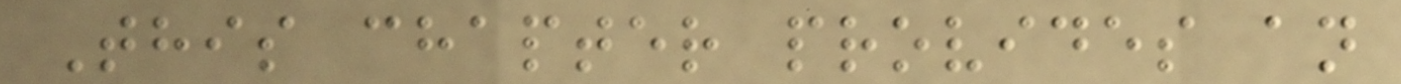This chapter provides an
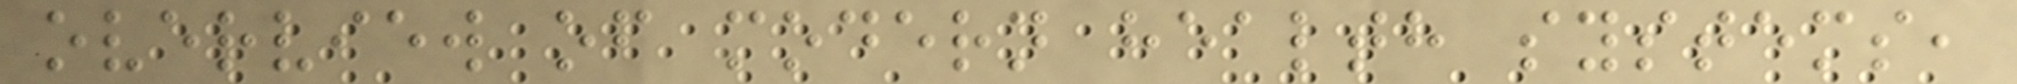overview of modern health systems,
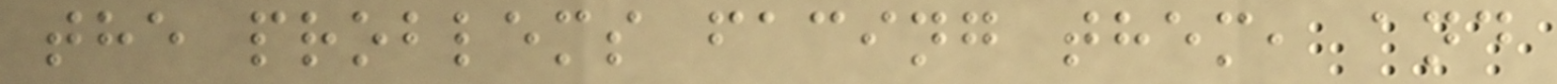the problems facing them, and
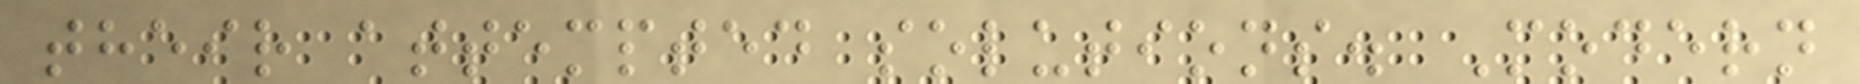their attempted solutions. Modern
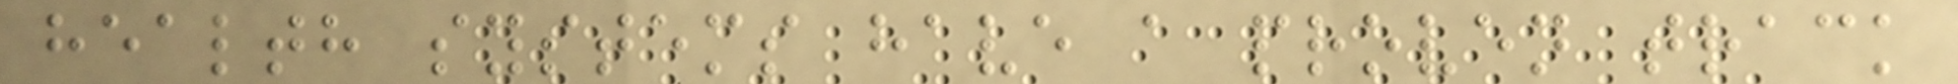health systems have a proven track
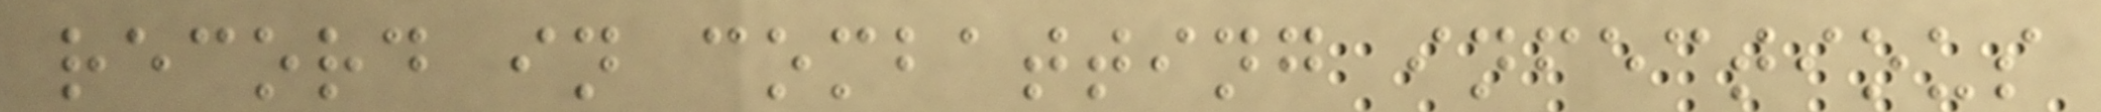record in combatting infectious
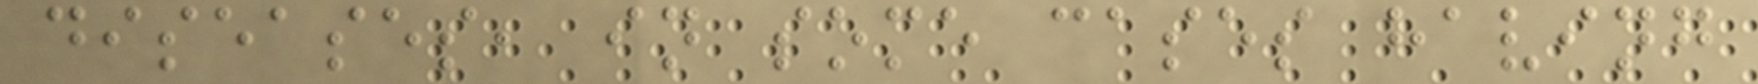diseases, in some cases having
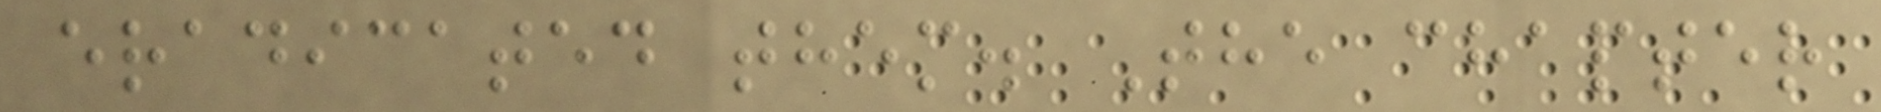eradicated them. The chapter
